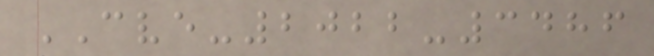CVE-2022-3486
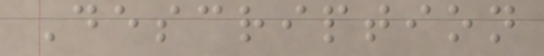Description
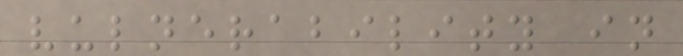vulnerability in
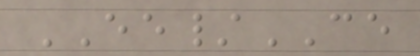EE/CE
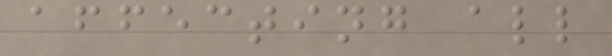affecting all
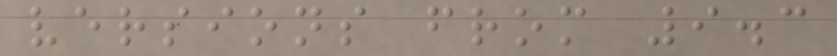versions from 9.3
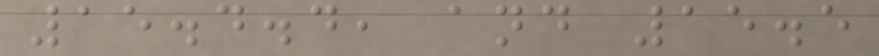15.4.4, and 15.5
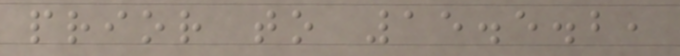prior to 15.5.2,
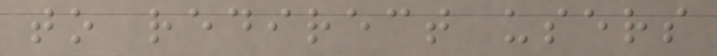to redirect users
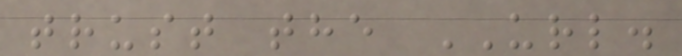trust the URL.
